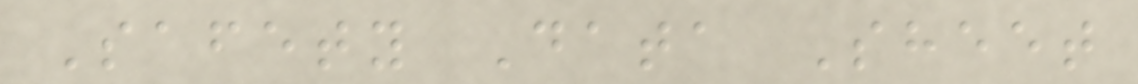Safety Data Sheet
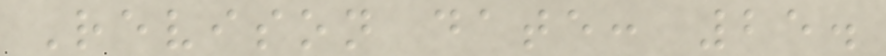Revison date: 25.
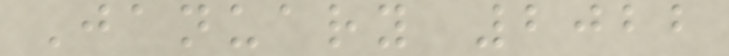January 2022
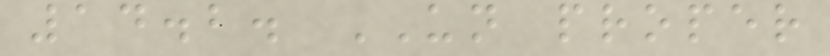14.2. UN proper
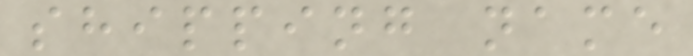shipping name
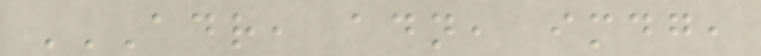ADR, ADN, IMDG,
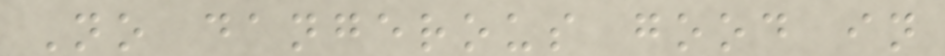No dangerous good in
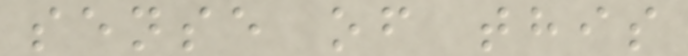sense of this
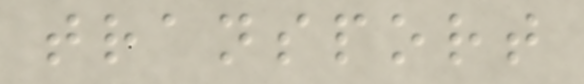transport
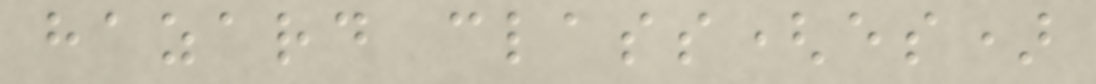hazard class(es)
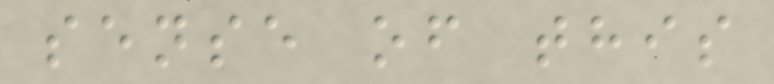sense of this
